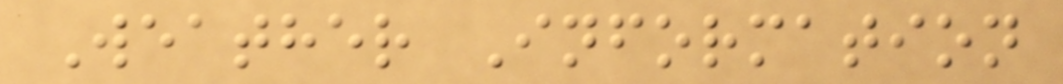Weather Information
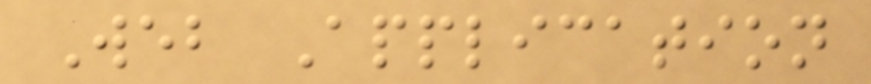Web Application
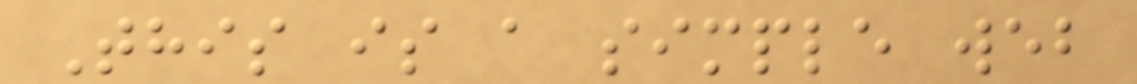This is a simple web
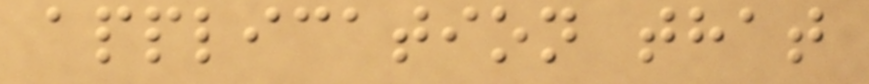application that
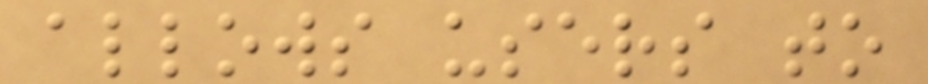allows users to
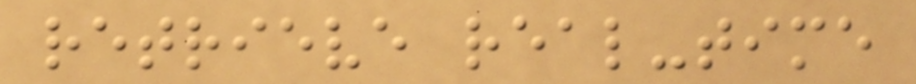retrieve real-time
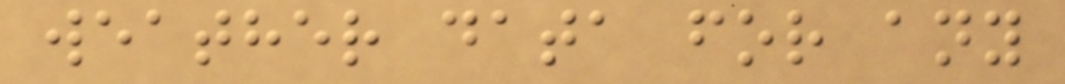weather data for any
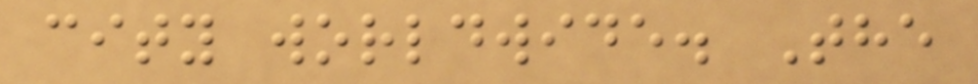city worldwide. The
